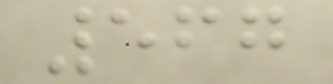567
